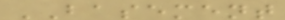BASEMENT
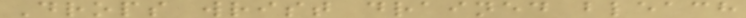Drops wrist drained bleach
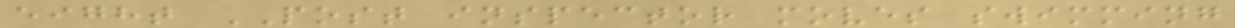eight POST inspector moves swimming
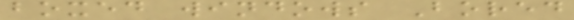boxed windows Bored
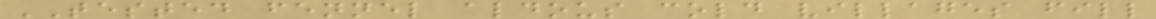TESTED fennel aldous cold villages fill
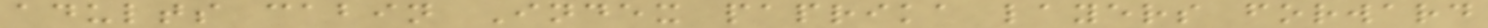adults cabin Index paprika layers forward
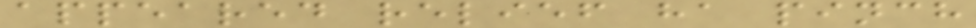appeared relief ha pinch
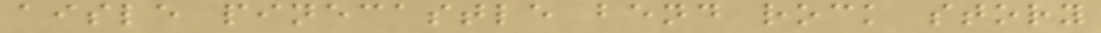aisle pinecastle bend rock story
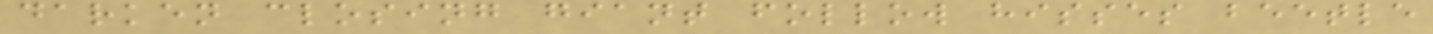darken closing giant follow hisses beetle
